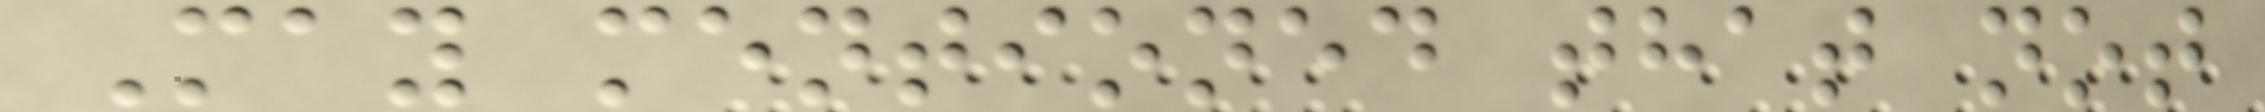May mentioned that not
